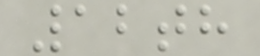12th
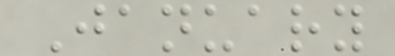January
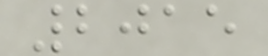2015
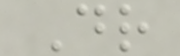Dr
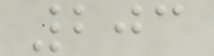203
